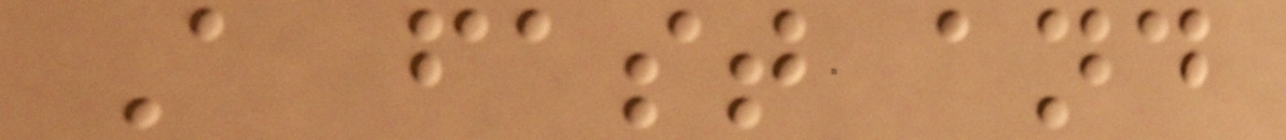A fast and
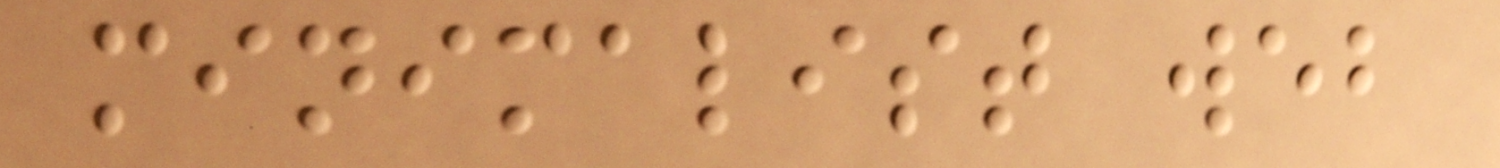minimalist web
